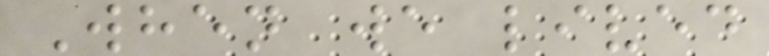When we lived
